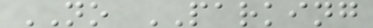NO PARKING
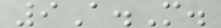9A.M.
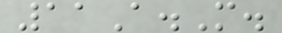11A.M.
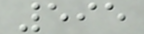595
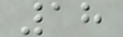18
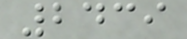2439
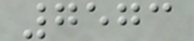7573
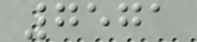7571
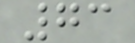73
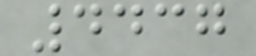4437
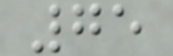75
